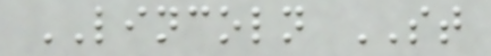LINCOLN ST
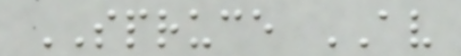SPRUCE AV
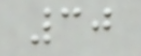30
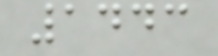1443
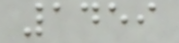1459
